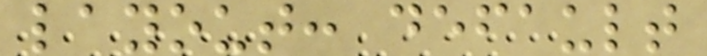layout: default
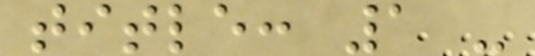title: 1 -
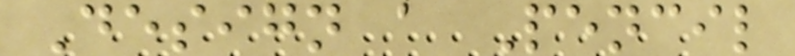Design a Pencil
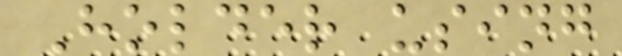Holder using
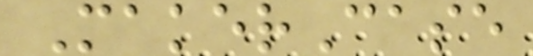MakerCase
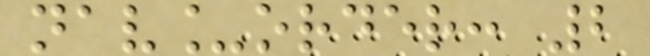nav_order: 2
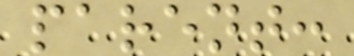parent:
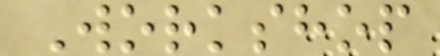Workshop
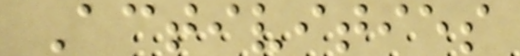Activities
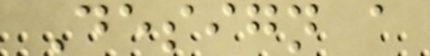Design a
